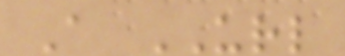A URL
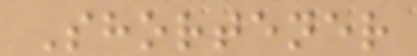Shortener
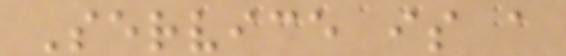Service is a
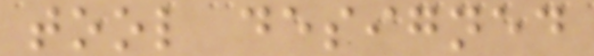tool designed
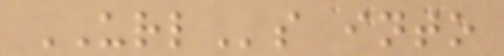URLs into
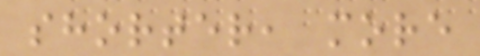shorter, more
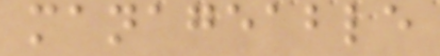manageable
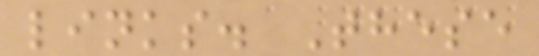links. These
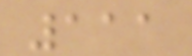111
